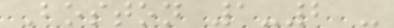Boston 1-2 -
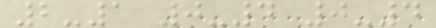2-1 0-4 0-4
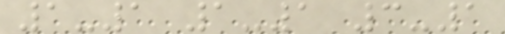1-1 1-1 3-1
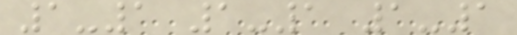1-1 1-1 1-1
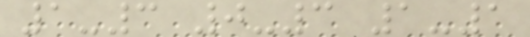1-3 0-3 1-1
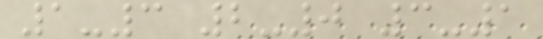1-3 2-0 3-1
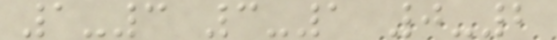1-3 3-1 0-2
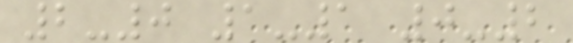2-0 1-1 0-2
